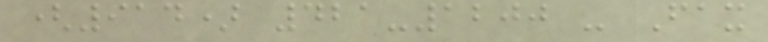(914) 421-1200 - Fax
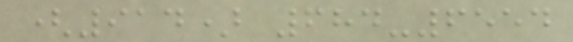(914) 684-6554
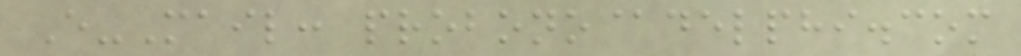E-Mail: probono@delphi.com
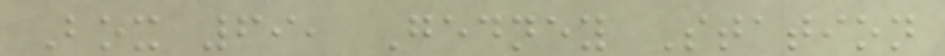Box 69, Gedney Station
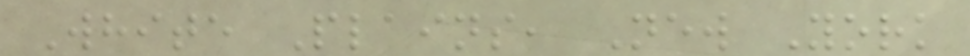White Plains, New York
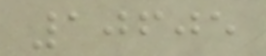10605
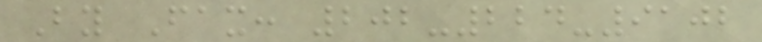By Fax: 202-224-9102
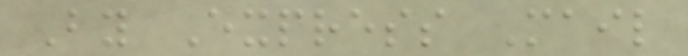By Express Mail
